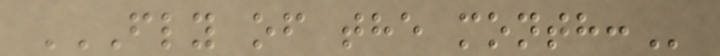FLY OF THE MONTH:
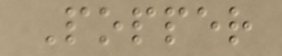Popper
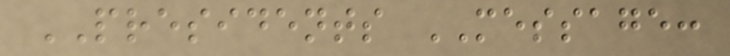PRESIDENTS MESSAGE:
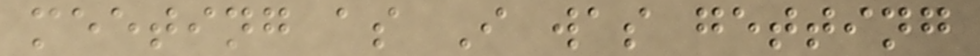meeting as I was getting
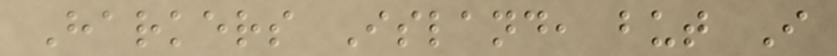Harkers Island, but I
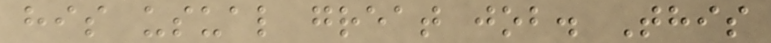his usual great job. This
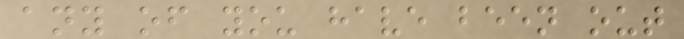any of you have been out
